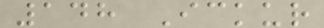148 Ickur
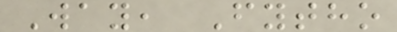Way, Fytho
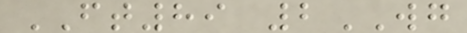FT89 2WG
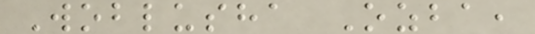Woblusha Ozba,
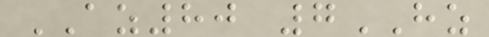AZ80 7HZ
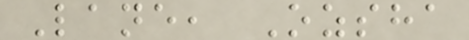Lane, Ozsha
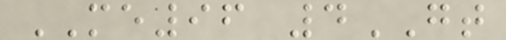ME96 4GT
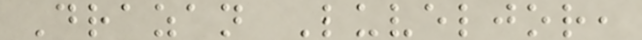Drazan Luveljor,
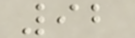92
